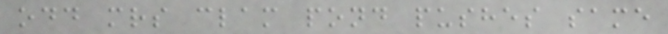odd mrs clam pond pushes same
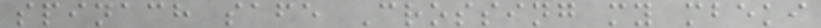spinach safe Crossing my mbeki
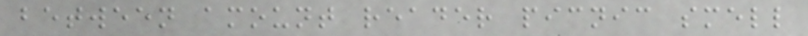between amount reader picnic smell
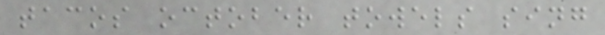tacos october towels sing
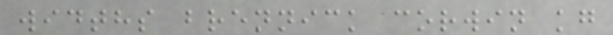widths brennick corwin kg
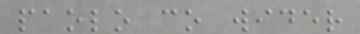paolo co wider
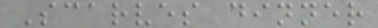Scarves dinner
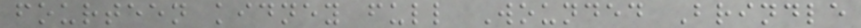fourteen kidney full Wounded Brindle
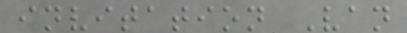invitation Van
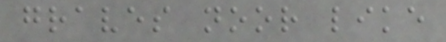graves noor like
